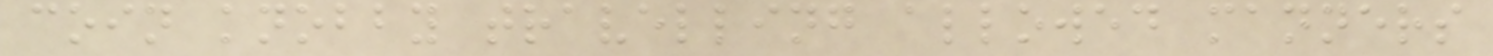coin knobby travelling allowed manners
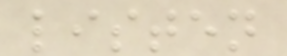listen
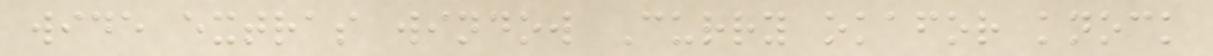wide extras window Curry okafor knock
